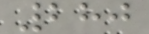280
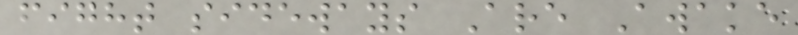fight sideways Are Awake
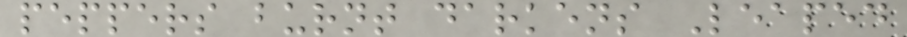peppers burnt darkens Leaped
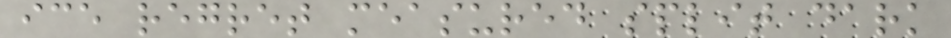ice regret measured split dark
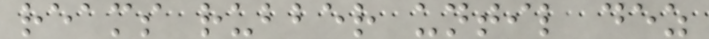reams rubber until dez
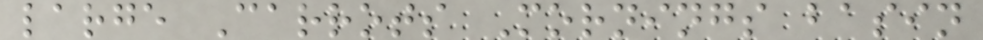large Carrots Mornings basin
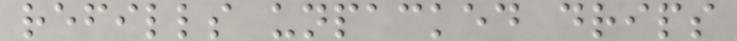refills unpacked drips
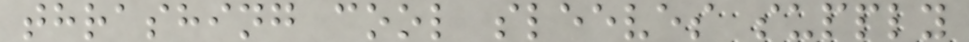thrashing cool sleeves supply
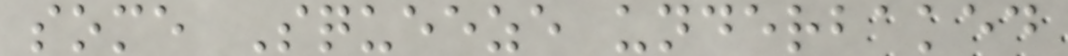some Squeeze underbaked
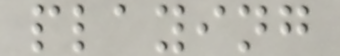playing
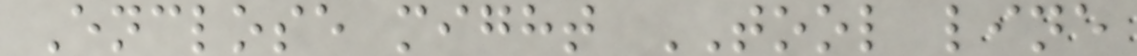Enclose might TOOL line
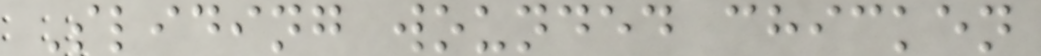Sliding wounded chicken
